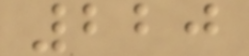220
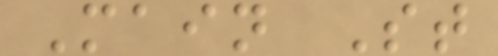Main St
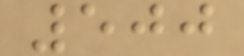500
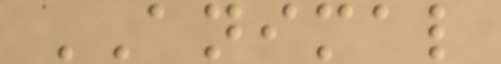ANIMAL
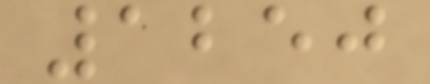1250
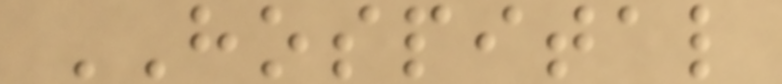HOSPITAL
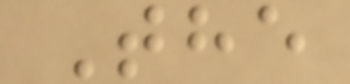The
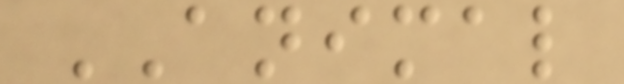ANIMAL
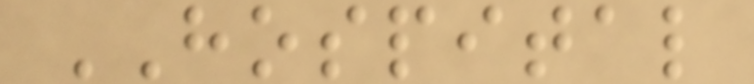HOSPITAL
